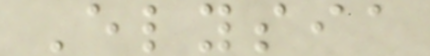Elysia
